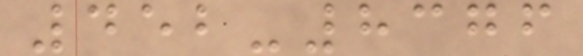452-8376
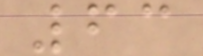63
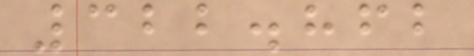322.862
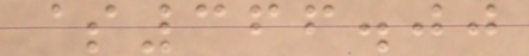$366.00
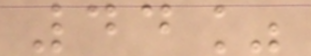44%
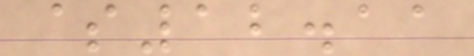$12.11
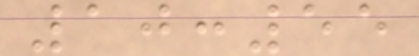10:55
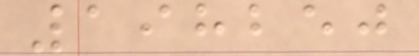198250
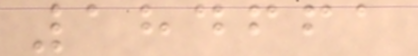184661
